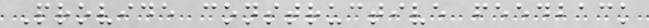Provide constructive feedback
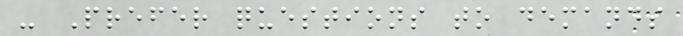- Prefer questions to demands
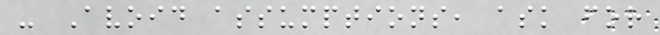- Avoid assumptions, ask for
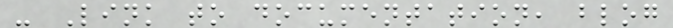- Link to documentation, blog
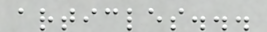articles...
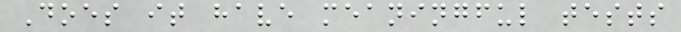Does it have meaningful tests
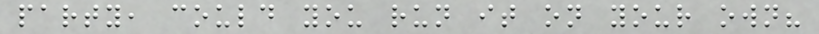party, could you run it on your own?
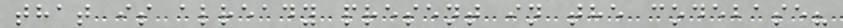that is already present in the codebase?
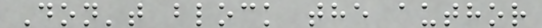Don't block the author
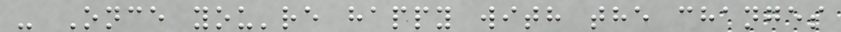- Once you're happy with the changes
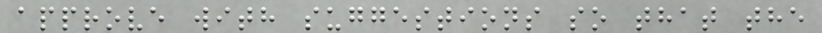approve with suggestions so that the
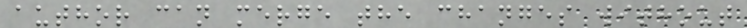author can merge the changes without
